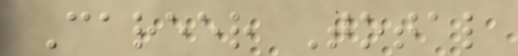Career Total
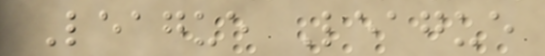League League
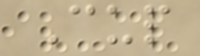Cup
